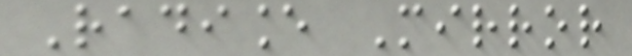Radiance Mirror
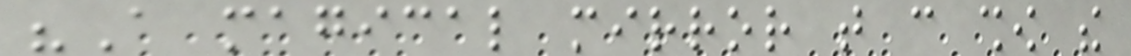"A magical mirror that can show the
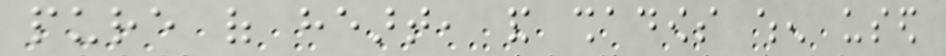pure of heart, and shadows when used
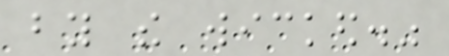by the wicked."
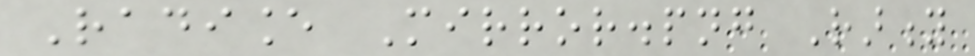Radiance Mirror.png Rarity
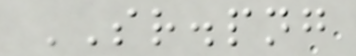SR.png
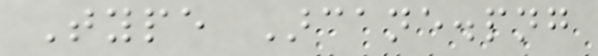Type Arcane.png
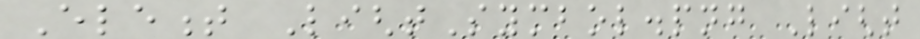Element LightSymbol.png Light
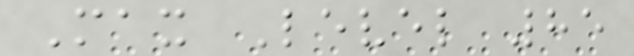Max Level 85
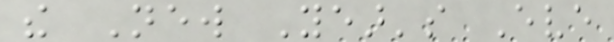the New Year's Eve
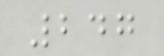247
